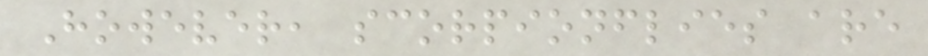However, scorpionflies are
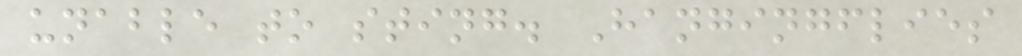unable to sting. Hangingflies
